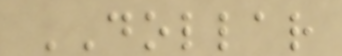DOLLAR
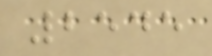2545
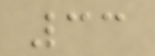33
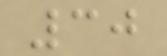30
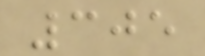305
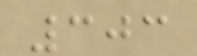303
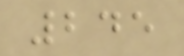245
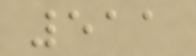511
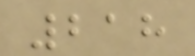218
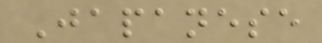Japanese
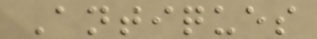Antiques
